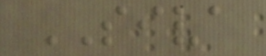SIVA
